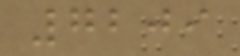7209
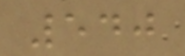540
